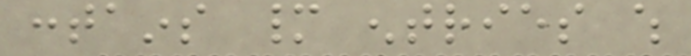contains many entries which
